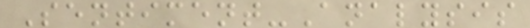Sentiment-Analysis
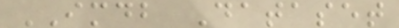IMDB Dataset
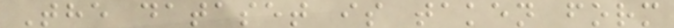The dataset is taken form
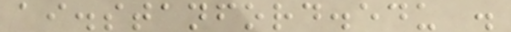ai.stanford.edu .
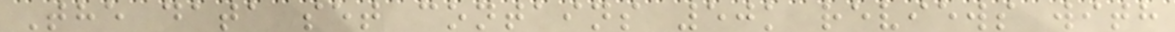The data set contains 50k reviews with
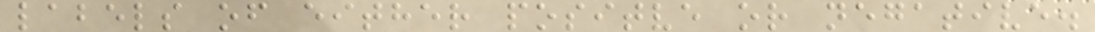labels of either positve or negative.
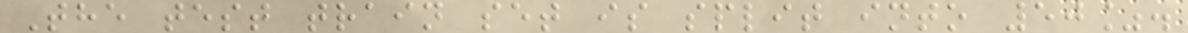The test train set is split into 50%.
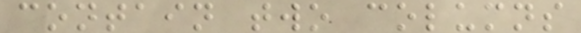contain two columns
